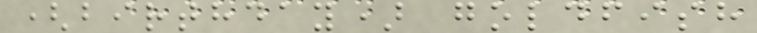(birthday) goldfish
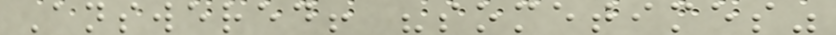Answered! "sometimes"
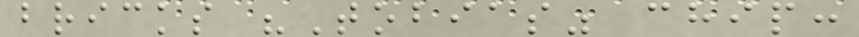bricks "Tobias" chip:
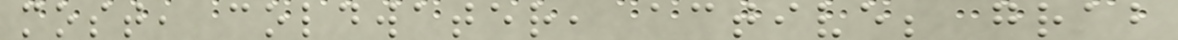most, coldwater, active; grab
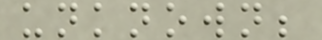unknown;
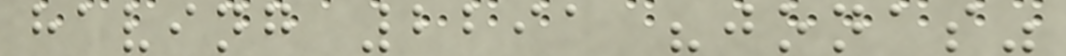having 2291 "jonas"
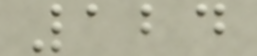124
